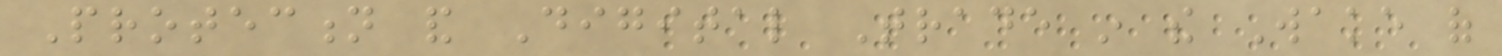Protection and Digital Trade in the Wake of
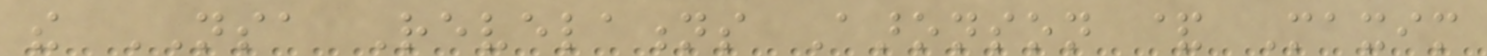the NSA Revelations Aaronson & Maxim
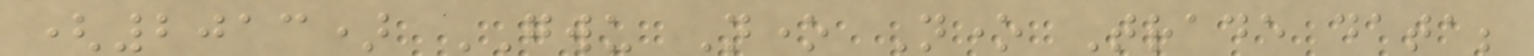(2013) GWU None None Trade data;
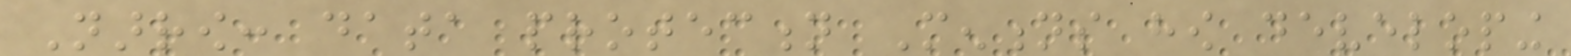Narrow: data protection Mentions how developing
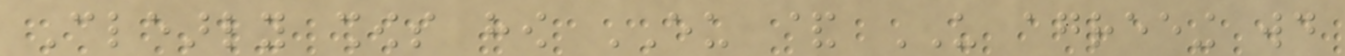Clearly shows how EU & US agreeing would
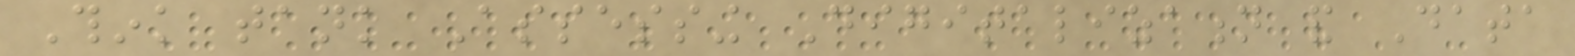Think tank Assessing Digitalization and Data
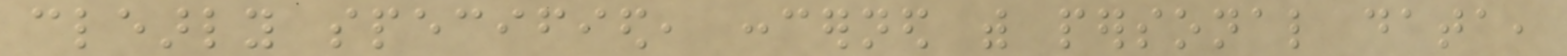clearly specified, concerned with personal data,
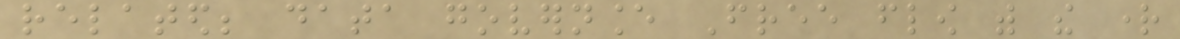related; data governance Free flow with the right
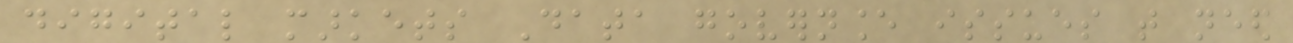digital markets Data governance issues that need
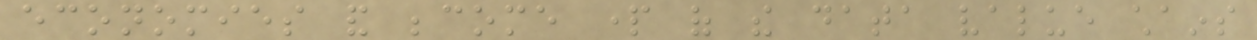economies and become part of the data value chains
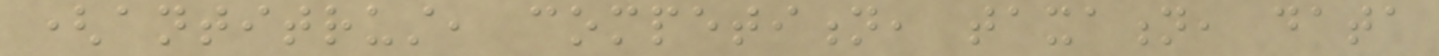(antitrust, competition, taxation, data
